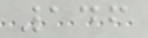146
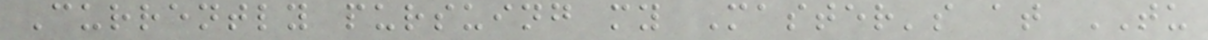Currently pursuing my Master's at TU
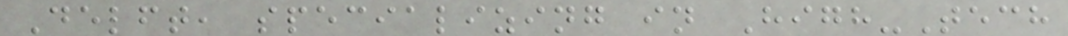Delft, specializing in High-Tech
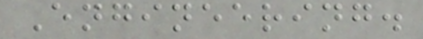Engineering.
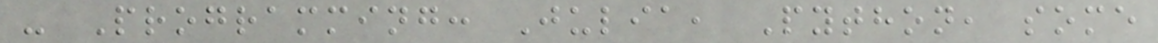- Programming: Julia, Python, some
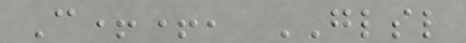C++, GLSL
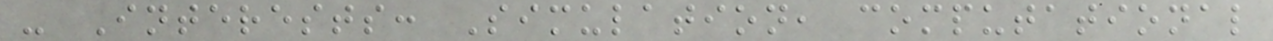- Interests: Simulation, computational
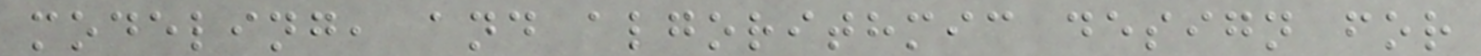modeling, and algorithmic design for
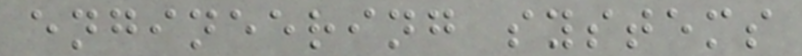engineering systems
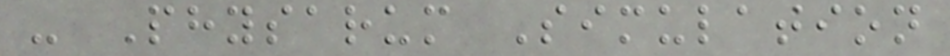- Physarum Simulation
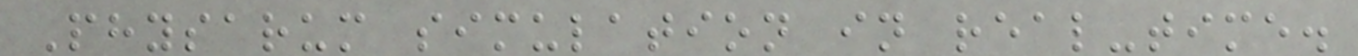Physarum simulation in real-time.
